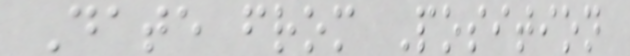Date from Position
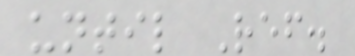until Ref.
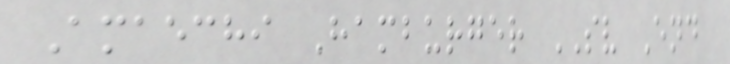Amaechi Hamburger SV End
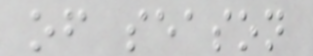of season
